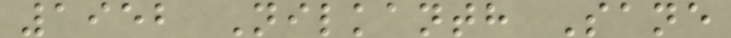1952 Nilkanth Sane
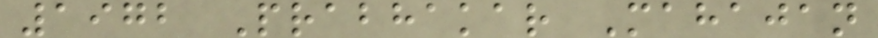1972 Prabhakar Mahajan
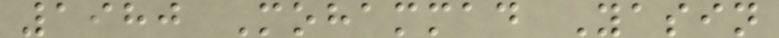1980 Mohammad Yasin
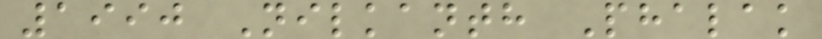1990 Nilkanth Phalak
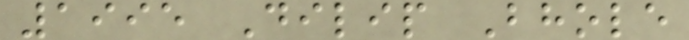1995 Dilip Bhole
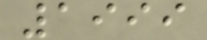1999
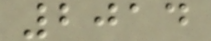2014
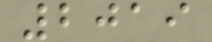2019
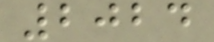2024
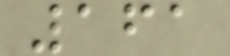161
